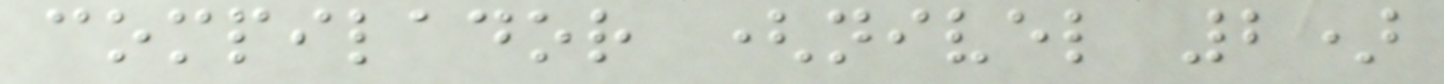compilador (nivel 2)
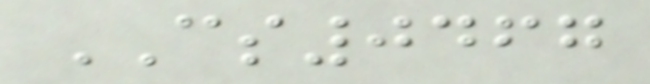CS0467
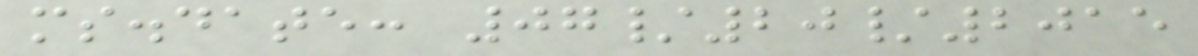ms.date: 07/20/2015
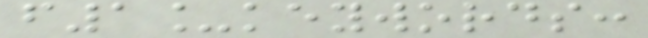f1_keywords:
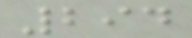294
